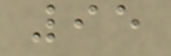95
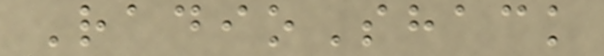RadioShack
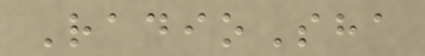RadioSha
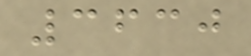3630
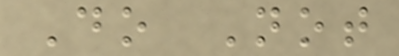Do Not
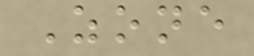Zone
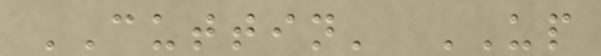CUTTIN' UP
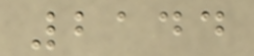2144
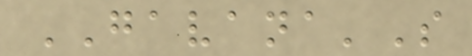GAVANA'S
